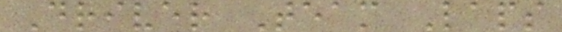Driver Team Laps
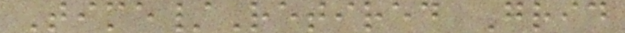Time/Retired Grid
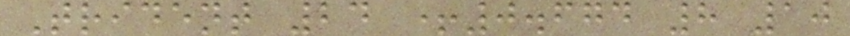Trident 24 +0.674 8 10
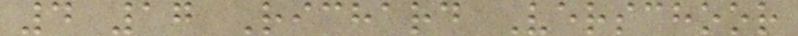4 17 Richard Verschoor
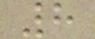8
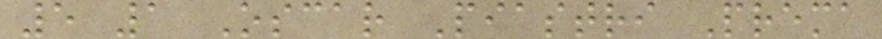5 1 Oscar Piastri Prema
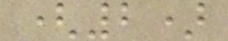(2)
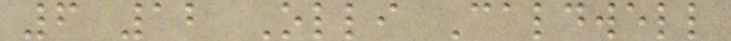6 12 Olli Caldwell
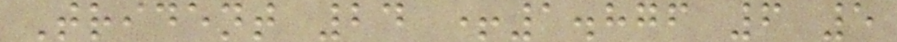Trident 24 +1.876 6 5
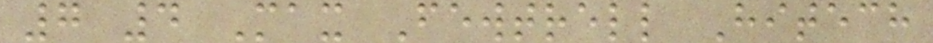7 4 Max Fewtrell Hitech
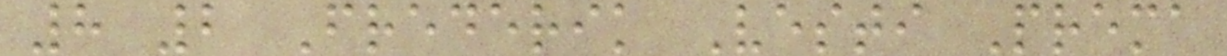8 2 Frederik Vesti Prema
